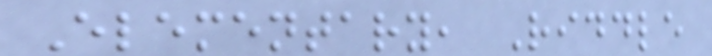Elementary, Riddle
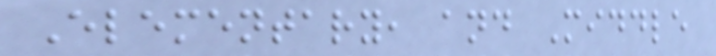Elementary, and Middle
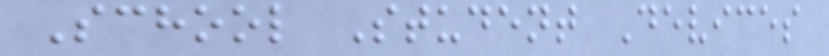School Student Devices
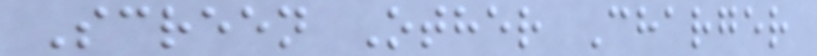Screen Other Charger
